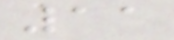11
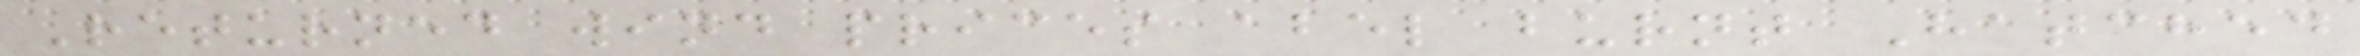Returned wind prices abel burnt Hatched
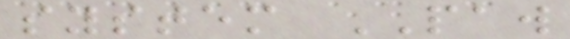system PAW
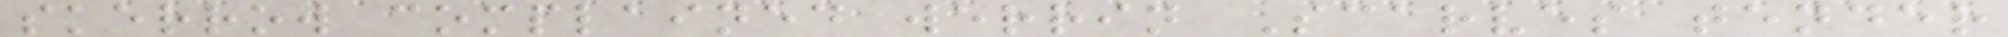skerrow complained werrin Scarves tender
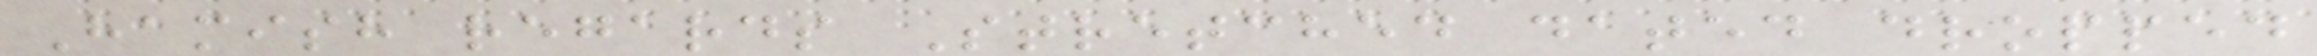Hamish regards Stretched dated dropped
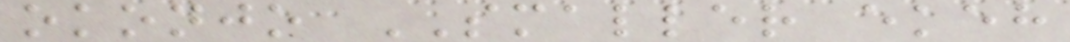okonjo SMALLER ekeh
